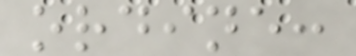ordine:
